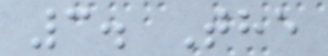3. The
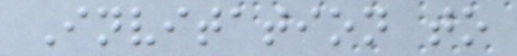Invitation to
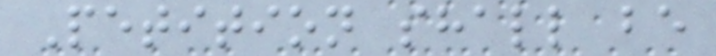Petition shall be
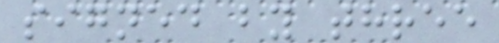signed by three
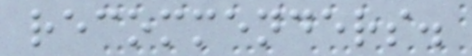recommenders.
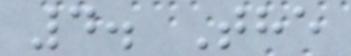4. The
